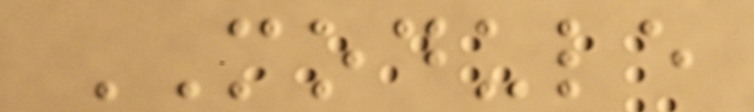MODULE
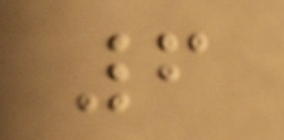6
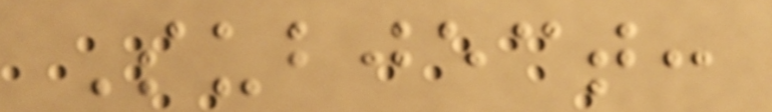Subject:
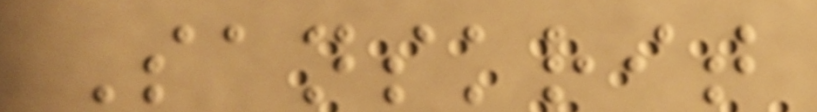Sanskrit
